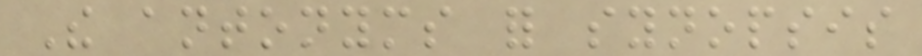The antonyms for synopsis
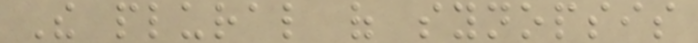The plural of synopsis
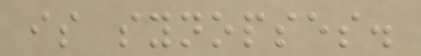is synopses.
